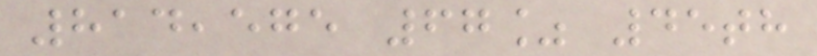814,575 67% 45th
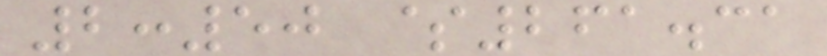2:50 $261.31
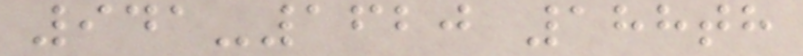941-1620 188th
